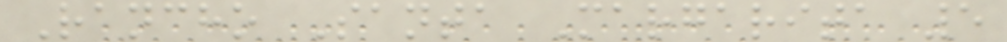Rancho Santa Margarita 5
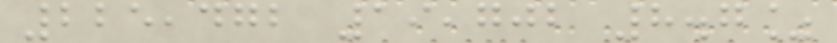225,472 19,702 8.7%
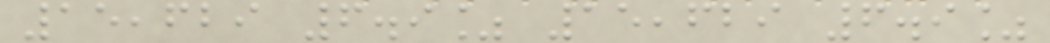15,629 6.9% 15,629 6.9%
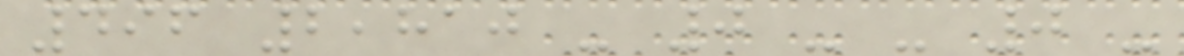496 2,810 - 0 - - 0 -
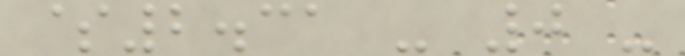$2.31 - 0 -
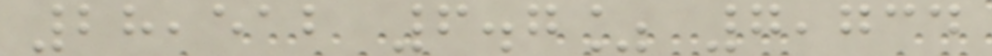28,512 6.7% 7,734
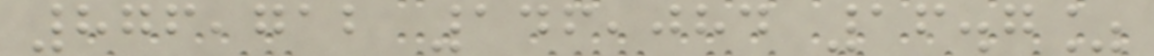876,712 146,084 16.7%
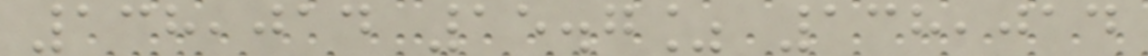138,014 15.7% 138,014
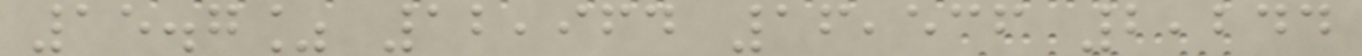15.7% 12,964 16,536 2,244
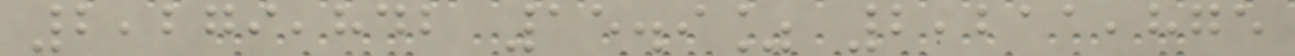2,279,842 15.9% 2,211,875
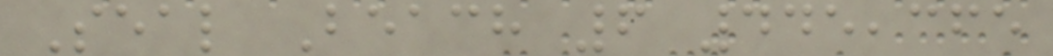Seal Beach 6 445,365
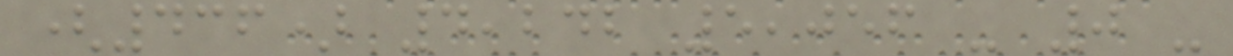(436) 4,242 5,056 - 0 -
